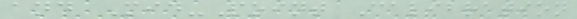and Mid-Point Calibration
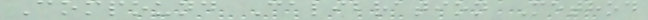Compound Calibration Method
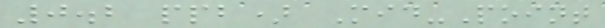0.2 ppb) Mid-Point
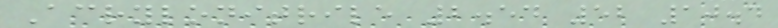Acrylonitrile 2.54 52 10.4
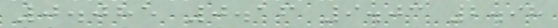0.085 0.16 9.03 2.98
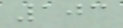103
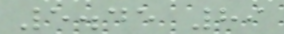5.45 89
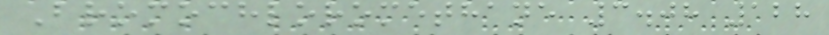Bromochloromethane 3.08 128
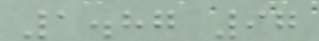1.87 97
